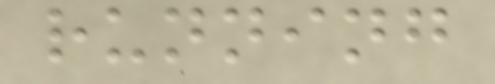running
